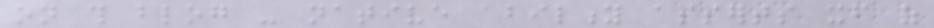on this blog - native ability asserts itself as
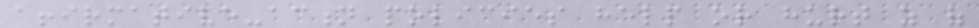affirmative-action policies help or hurt as of
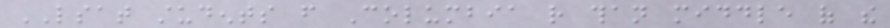LSAT students from Columbia rather than middle of the
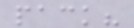pack?
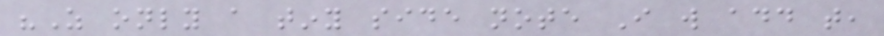"As only a tiny side note I will add that,
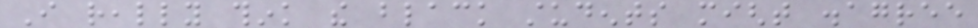I really think the black students might disagree
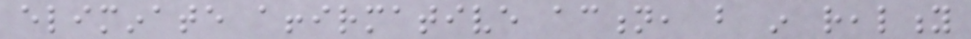eliminate affirmative action, but in reality
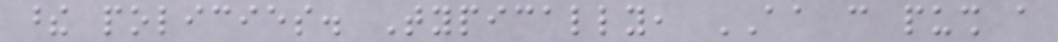these policies. Typically, AA can push a
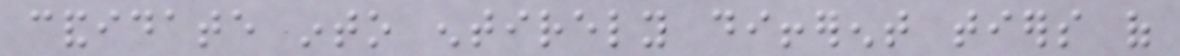candidate into entirely different tiers of
